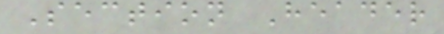Section Header
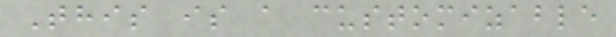This is a customizable
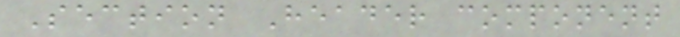Section Header component
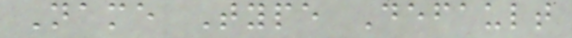Name Type Default
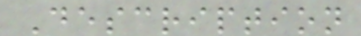Description
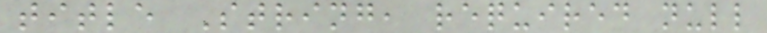title String, required null
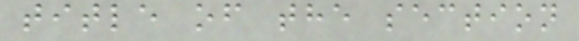title of the section
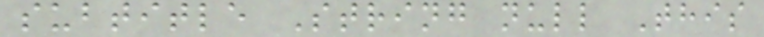subtitle String null This
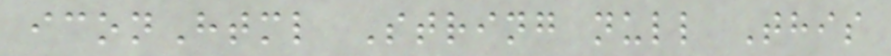iconHtml String null This
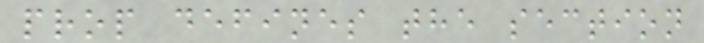prop defines the section
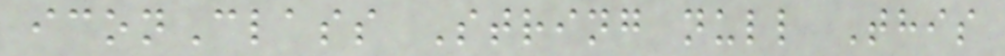iconClass String null This
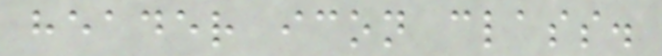header icon class.
